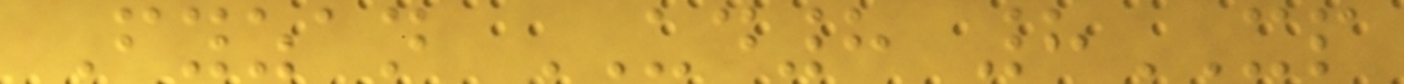Fyzan UD8 8XP
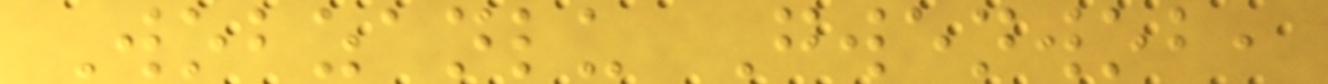Wobzanlu Gwenwob,
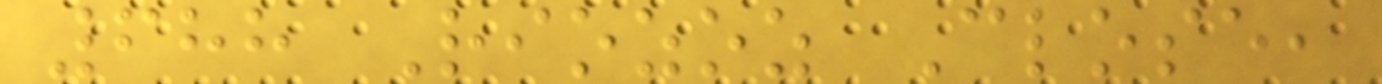688 Riozoz Close,
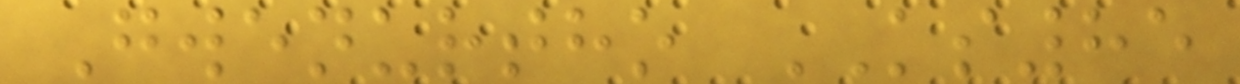Gwenurtho KS85
